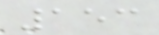153
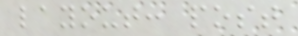layout: post
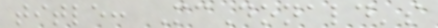title: McDonald's
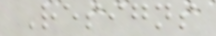Resigns
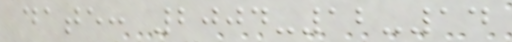date: 2004-12-14
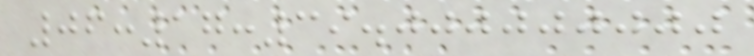06:17:39.000000000
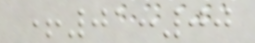+01:00
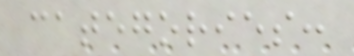categories:
